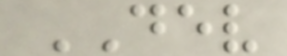DEV
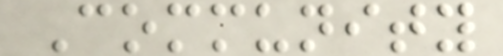Community
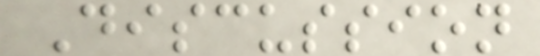Discussion
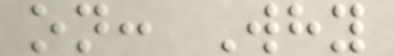on: Why
